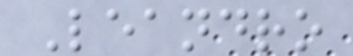Leandro
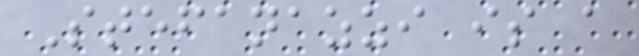Stefanazzi is a
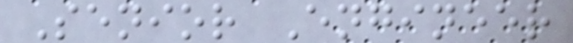Senior Engineer
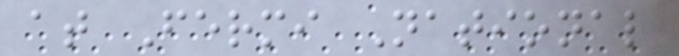at Fermi National
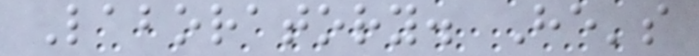Laboratory. He's
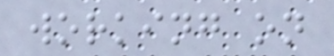working on
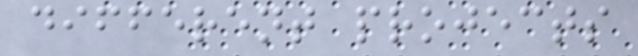different projects
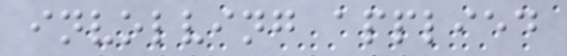involving applied
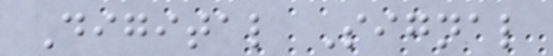Digital Signal
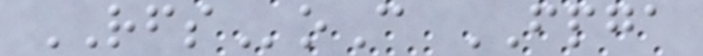RFSoC FPGA
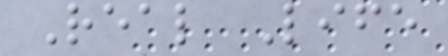Real Life
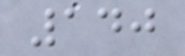140
